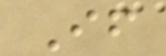If
